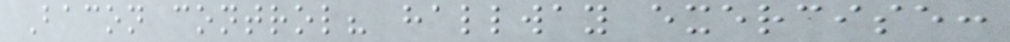Bacon control? hallway exercise:
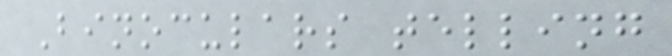Binoculars telling
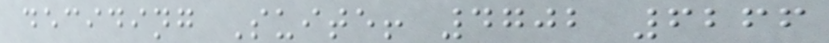deciding Suite! 4702 6266
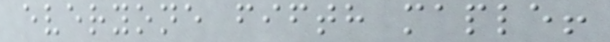everyone fifth maple!
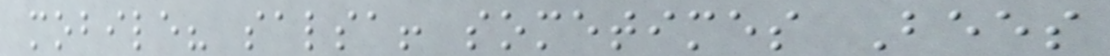mobile? salsa! sometimes Bees
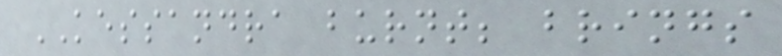KESSANDRA burnt; brings
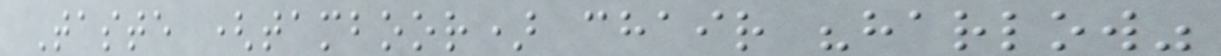Taste (tamboor) chair "harlow"
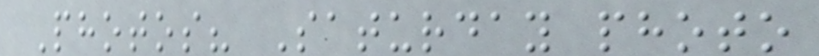Photos? Saturday photo
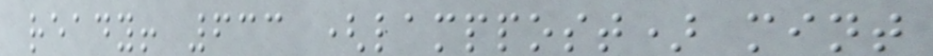ready! 633 (lamppost) mint
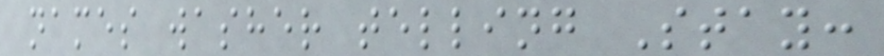names washer telling Stay:
